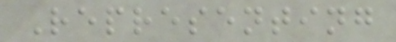Representing
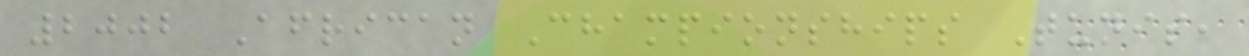2002 African Championships Tunis,
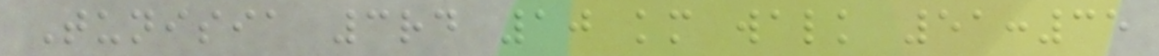Tunisia 3rd 10 km walk 51:35
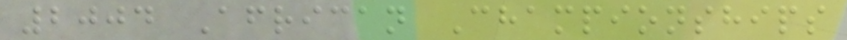2004 African Championships
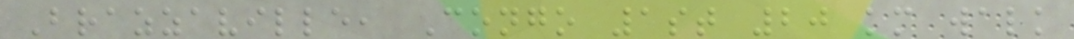Brazzaville, Congo 1st 20 km walk
